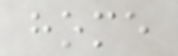home
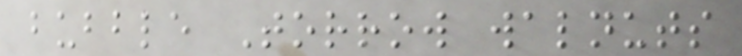bubble Torrow walnuts
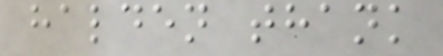halden thank
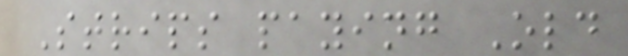Strips paying Old
